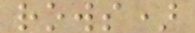rows)
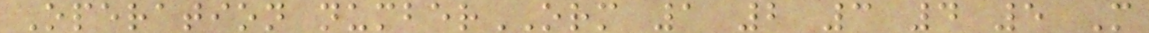Operation numberORM 1 2 3 4 5 M
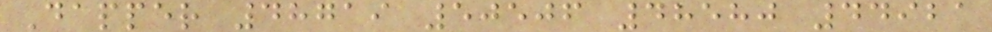Dapper 48719 50506 48580 44921
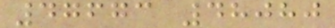47673 48080
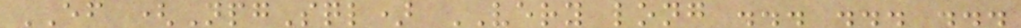EF (NpgSql) VERY long ... ... ...
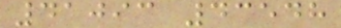41093 43548
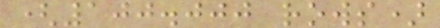(100.000 rows)
